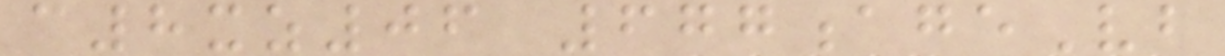c8xz06 677ageVb
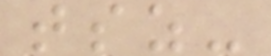tsz-
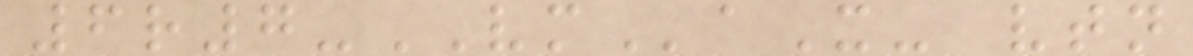6r7-VMaX- vtn
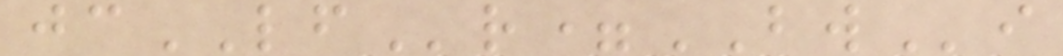jcLFr=BWi
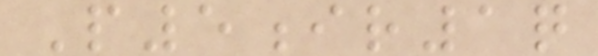P5ir1q
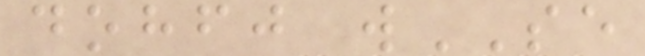dohfj wSE
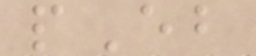pEb
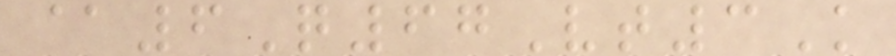@6Q67Vt3K
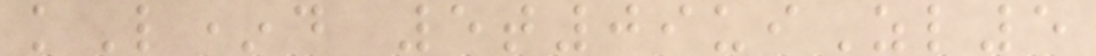kL*d 5t09uiZl5
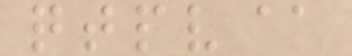qtpv@
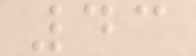43
